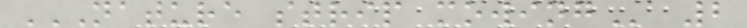NATURE STRIP MOWING 2
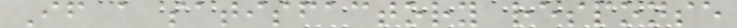If a satisfactory response
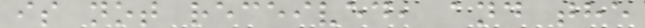is not received, and the
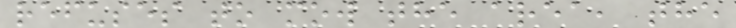refuses to mow the area, the
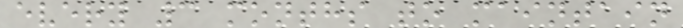every 3 months to maintain
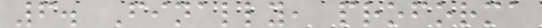6. Finally, proforma
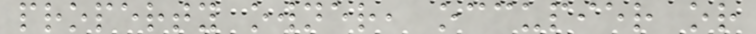property owner, occupier or
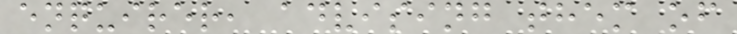enquirer, advising them of
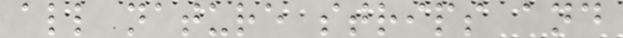all nature strips and
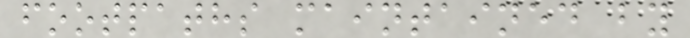footpaths maintained by
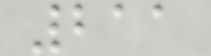211
